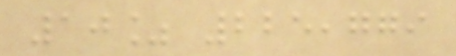10% 225,779
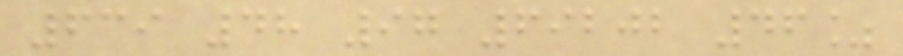639 48 97 69202 46%
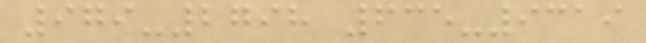979-2798 635-9319
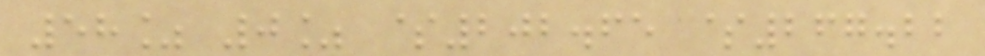58% 0% $202.65 $267.22
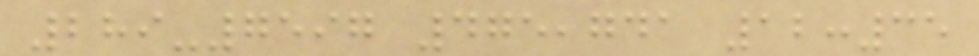289-7597 475,741 12:35
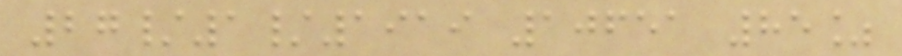27/1/1919 10651 85%
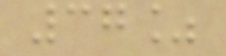37%
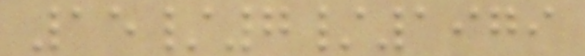15/7/1979
